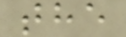the
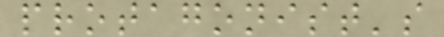protagonist's
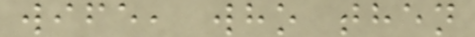wife, who then
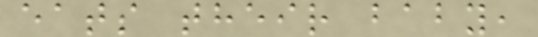eats their baby,
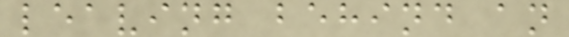leaving behind an
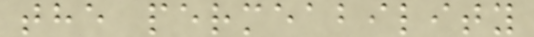the permeability
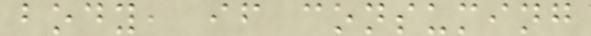body, if consuming
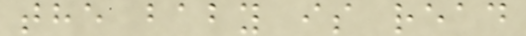the baby is read
